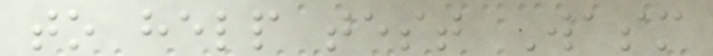to help test Wasm
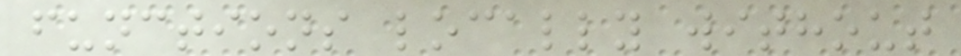functions locally without
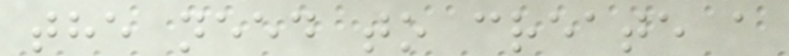the need to create a
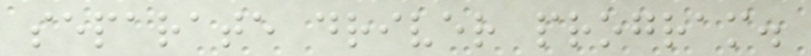separate driver program.
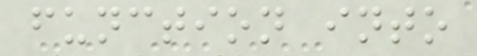function into
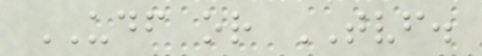UDF or TVF.
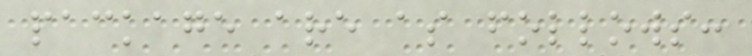package are as follows:
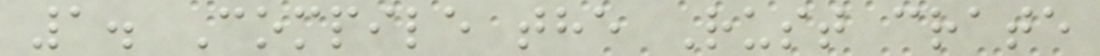1. Compile the Rust crate
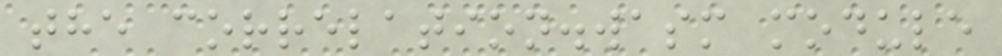the correlation.wasm module
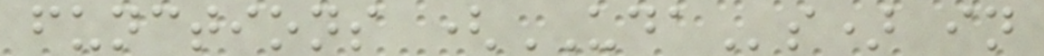functions (UDAs) in
